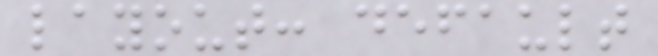layout: default
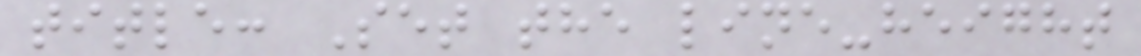title: Set the line-height
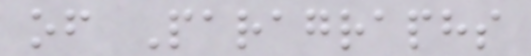of Paragraphs
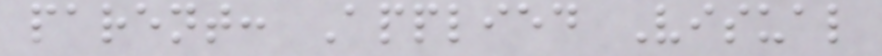parent: Applied Visual
